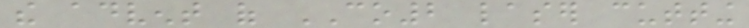the advent of CO2 laser cutting
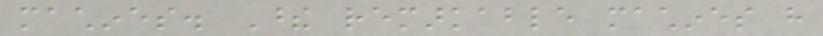machines. These remarkable machines have
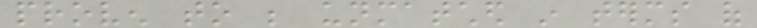proven to be unmatched in terms of
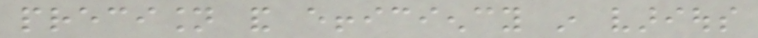precision and efficiency in various
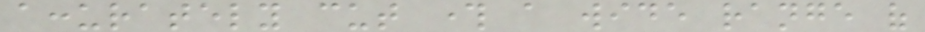accurately cut through a wide range of
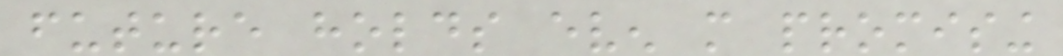future holds even more promising
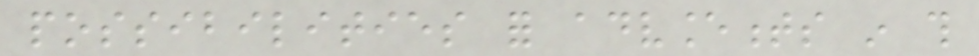possibilities for advancements in this
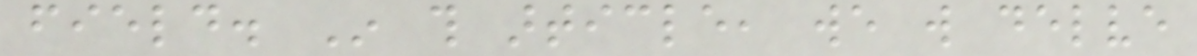field. In this article, we will delve
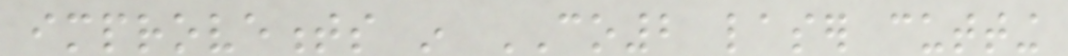improvements in CO2 laser cutting
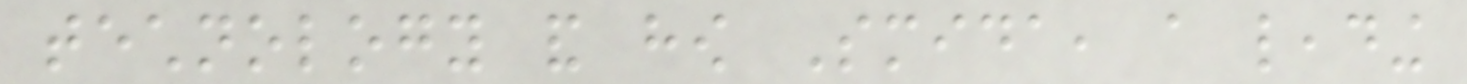technology and how Smida, a leading
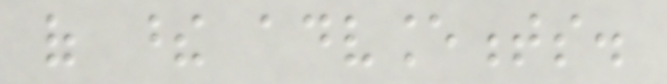of these advancements.
